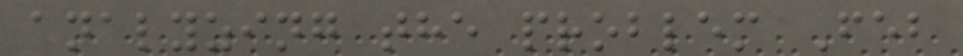analyzing the problem Feb
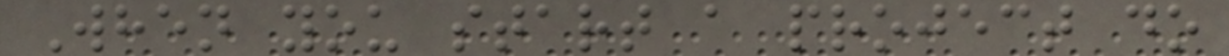When you start a project do
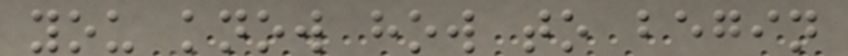you know how to begin
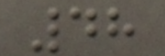48
